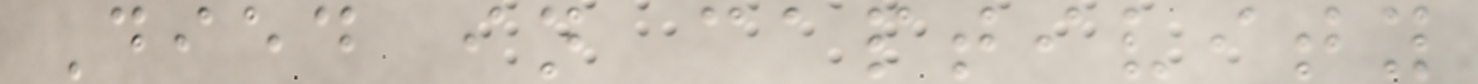Died in captivity
